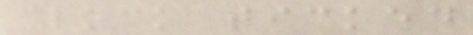clock ticked
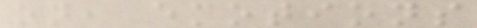on, emotions
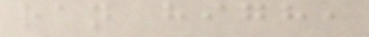ran high,
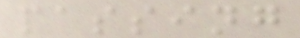passing
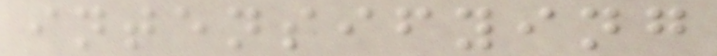intensifying
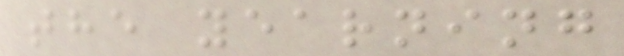the yearning
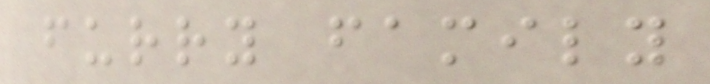furry family
